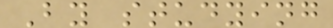By studying
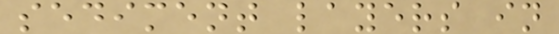sediment layers in
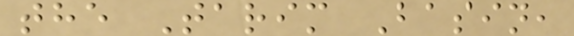the Tarim Basin,
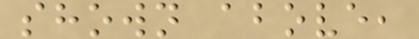shown above,
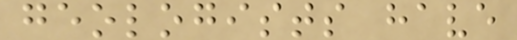geologists have
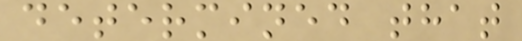determined that
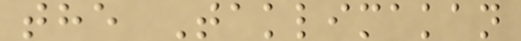the Taklimakan
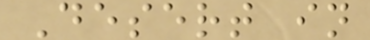Desert in
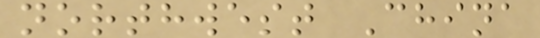northwest China
